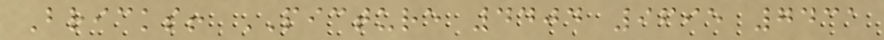Bricks! PICTURE 4404 9695 7431
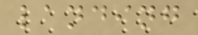landing
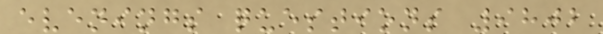evenings questions 9802
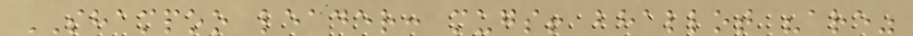SHAMPOO leader: mugs! bhallot "are"
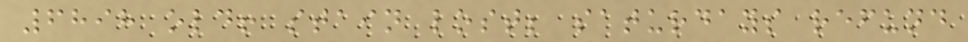6898 old! stain lost; saturdays refund
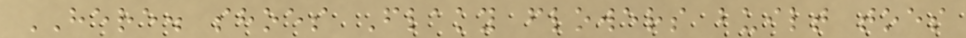HERE. shoes Flaky flowers built toes
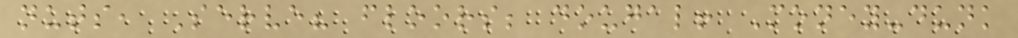nuts, Serve? floors; dougal! Money-dunk
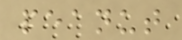peanut
